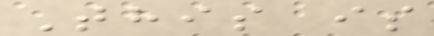This is
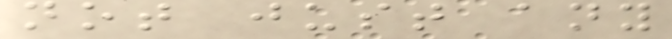not just any
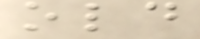old
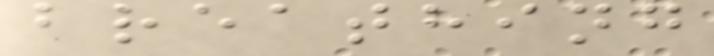breathing
